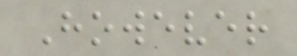However
